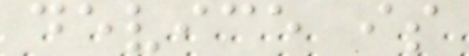device is
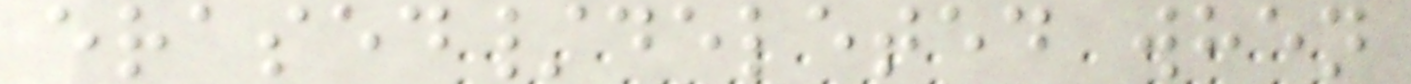erased/deleted when
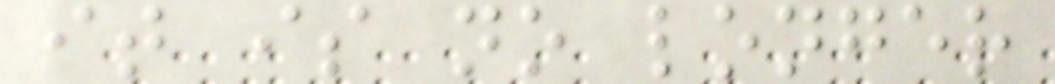it is no longer
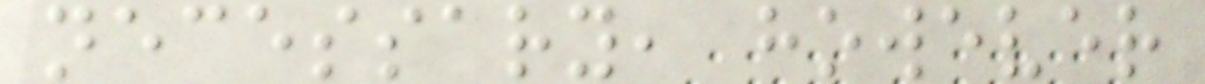necessary, however
